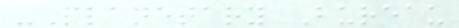-Planetary Bureau
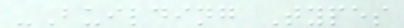-Building Types
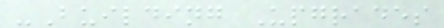-Building Upgrades
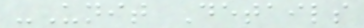-Unit Details
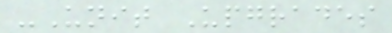-Unit Upgrades
